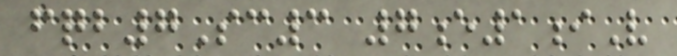fqb7Sc3 7e1iV
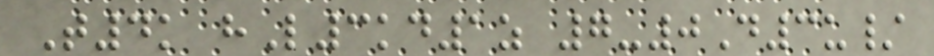T4k hL3kd1z 7-0D3u/
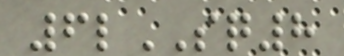6lSQ8
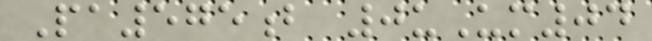Pa575b 0uUm04
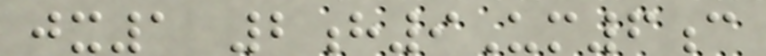jx1 2h9Um6c
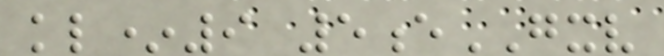kl*9 5eGXV
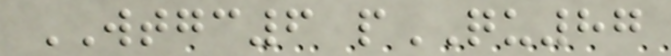WTGC6 pQU87
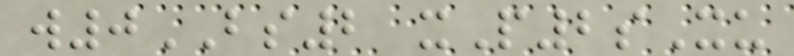w0BS2 xP2sXu
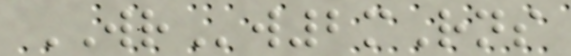WRw2mRns
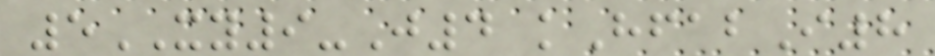5XY9-J4 kHfabI8
